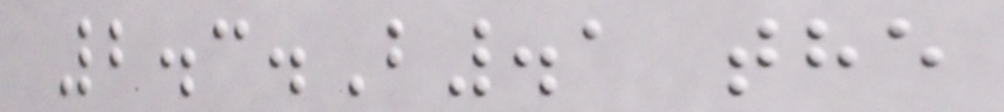2.3.B.1 the
